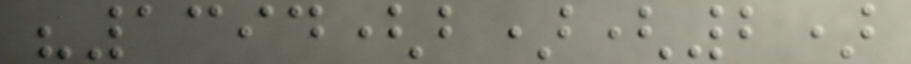"1394(b)(2)
